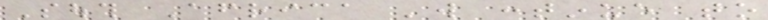South Africa 'will continue to
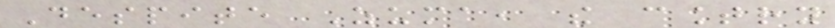Despite Zuma, the country
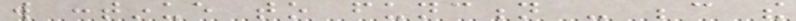will continue to function - because the
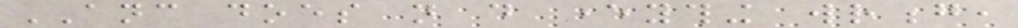ANC does not do everything wrong,
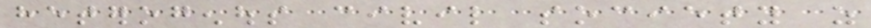heterogenous civil society as
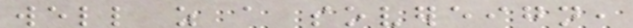well as a sovereign,
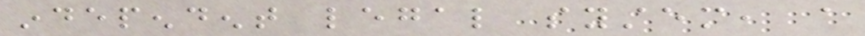independent legal system, a
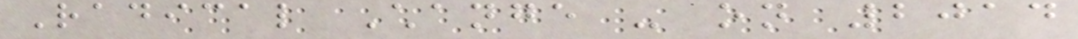Radical Change - on 2014
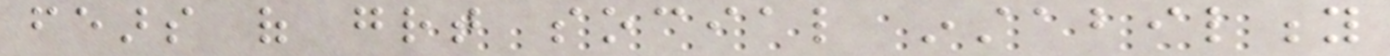fears of great social instability
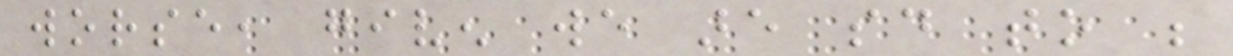worse, given we are said to be
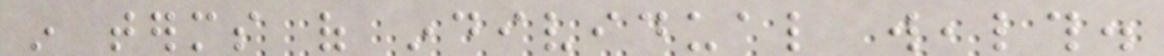in terms of individual wealth.
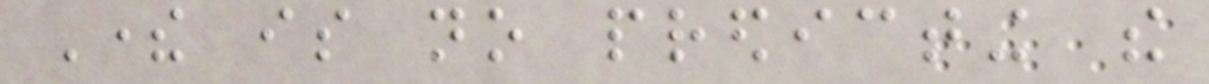There is no predicting the
